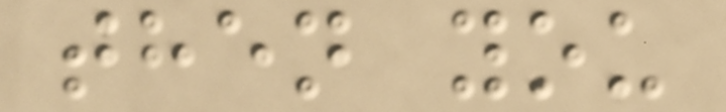then you
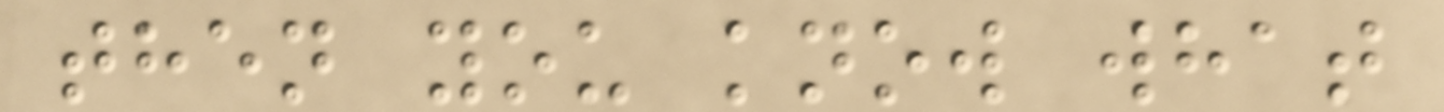then you know what
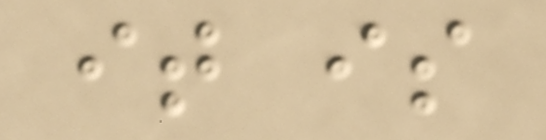it is
